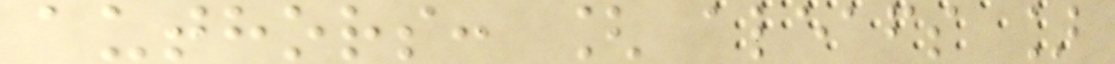authors: [ aleafs ]
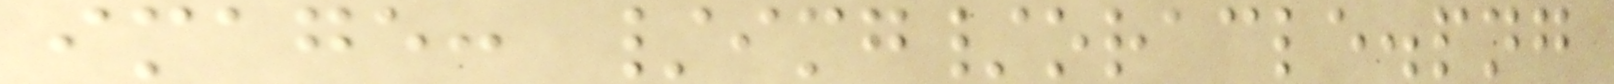image: /img/oracle.png
